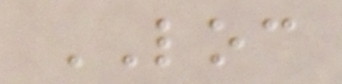LOC
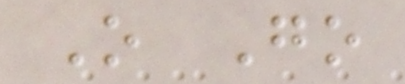O Go
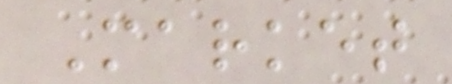Market
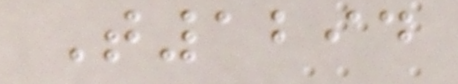T1294
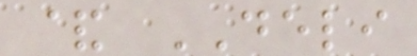& DELI
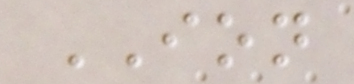ION
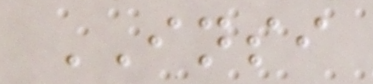INSI
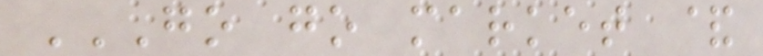GO GO MARKET &
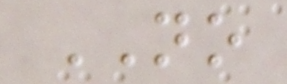NO
